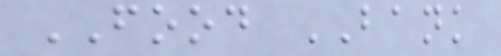FOOD BANK
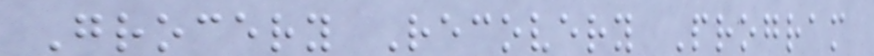Grocery Recovery Program
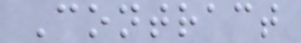Contract
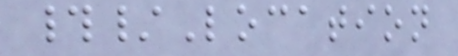#/Location
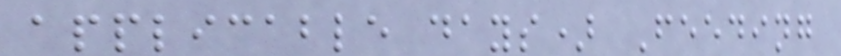applicable days) Feeding
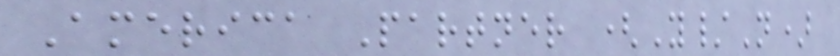America Partner (Y/N)
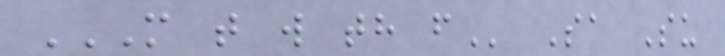M T W TH F Sa Su
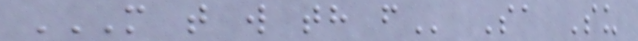M T W TH F Sa Su
